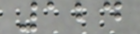124
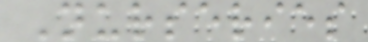Nurseries
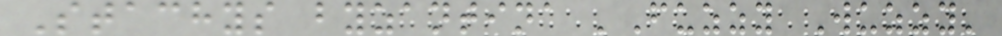Stachys byzantina 'Fuzzy Wuzzy'
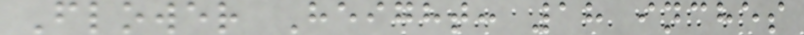Flower Height: 18 inches
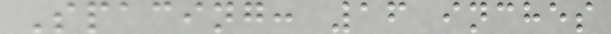Spacing: 16 inches
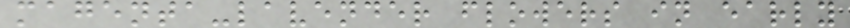magenta-lavender flowers in early
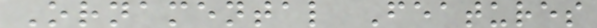Ornamental Features
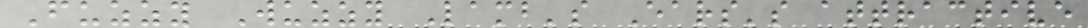Fuzzy Wuzzy Lamb's Ears's attractive
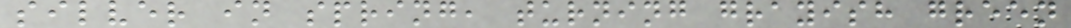silver in spring, turning grayish green
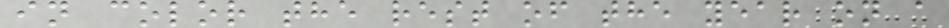in color the rest of the year on a
